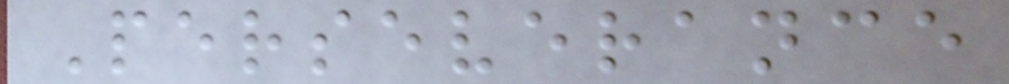Perseverance
